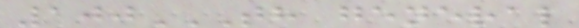100TH GENERAL
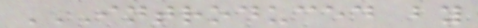INTRODUCED BY
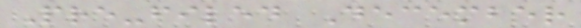Pre-filed December
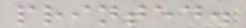printed.
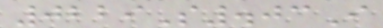0229S.03I
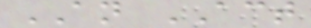AN ACT
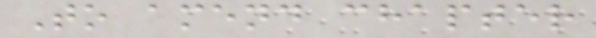To amend chapter
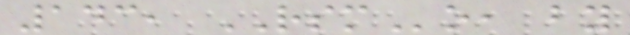143, RSMo, by
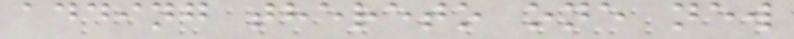adding thereto one new
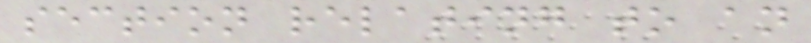section relating to an
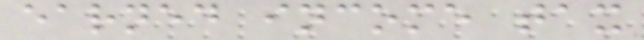earned income tax
